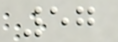57
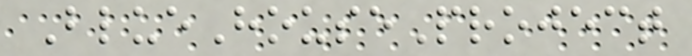BlueHouseProject
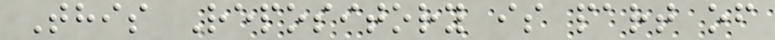This Repository is part of
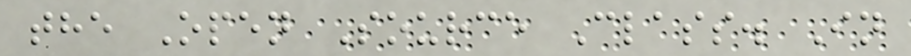the Open Source Class. In
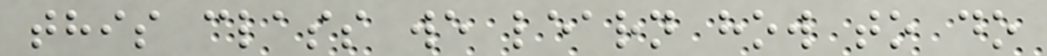this class we learn how to do
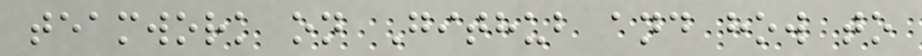teamwork on Github and how to
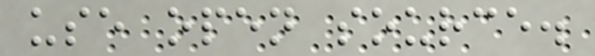use open source.
